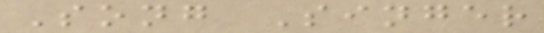Song Singer
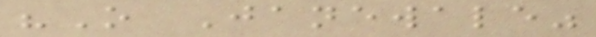"O Janewale"
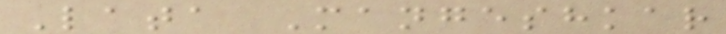Lata Mangeshkar
